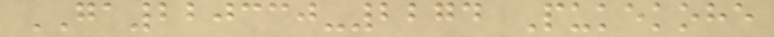GA220330-2274 Pukekohe
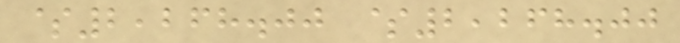$2,268.00 $2,268.00
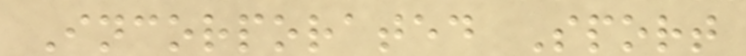Incorporated Sport
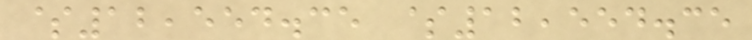$12,554.35 $12,554.35
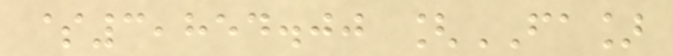$3,854.00 [FA]
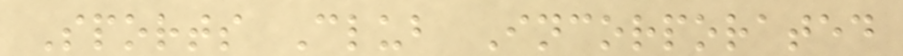Sports Club Incorporated
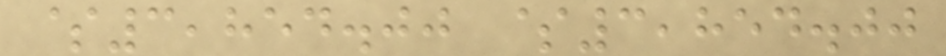$3,854.00 $3,854.00
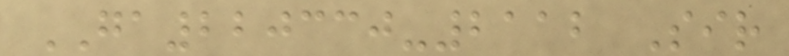GA220330-2112 Sir
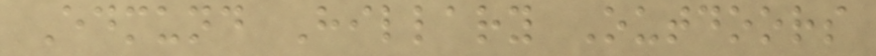Edmund Hillary Outdoors
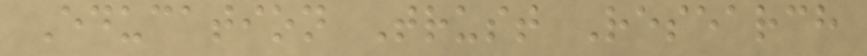Education Trust Research
